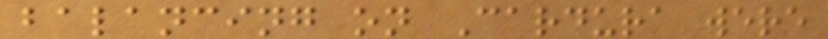balancing on Cardura were
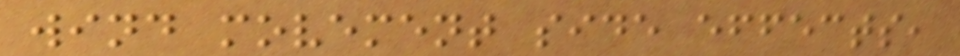wind movement side effects,
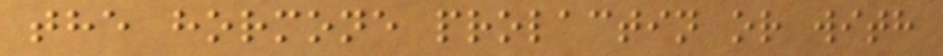the hormone prolactin or with
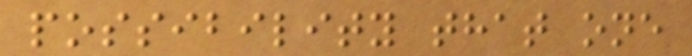possibility that one
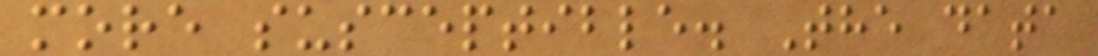more susceptible. The data
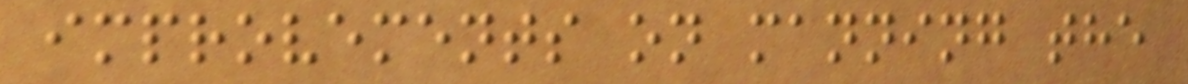improvements on manning the
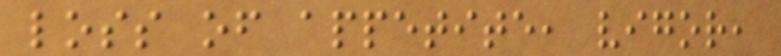loss of appetite, vigor,
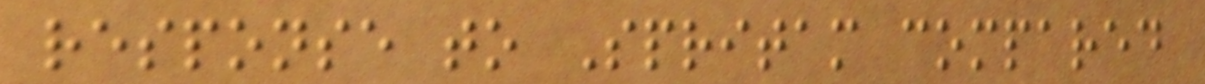response to Spritam compared
